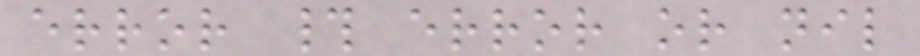error # error or nil
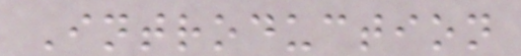Introduction
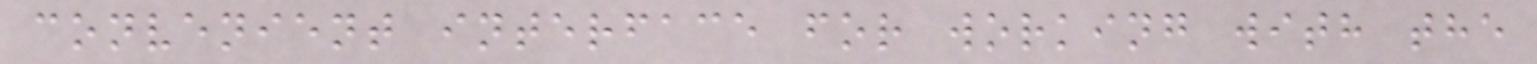convenient interface for working with the
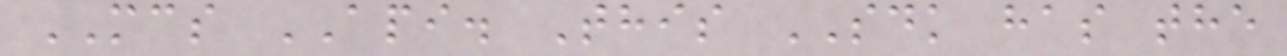MCS API. This SDK has the
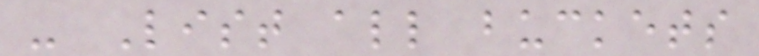- List all buckets
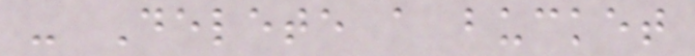- Delete a bucket
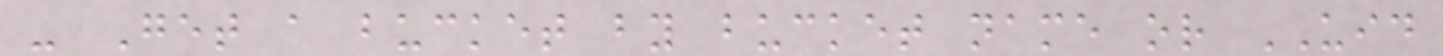- Get a bucket by bucket name or UID
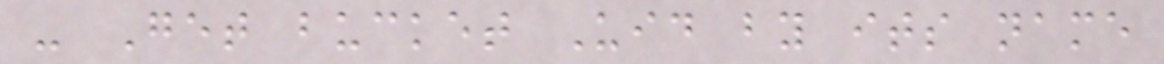- Get bucket Uid by its name
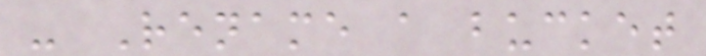- Rename a bucket
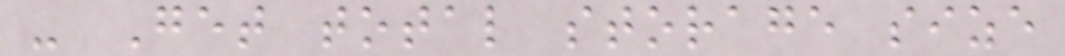- Get total storage size
